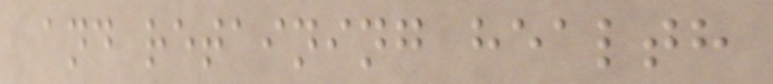and retaining health
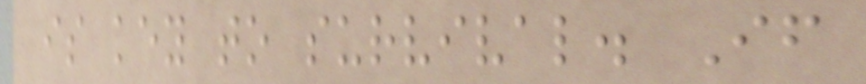is key to survival. If
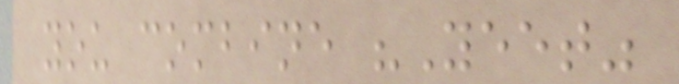you combine "Yeet"
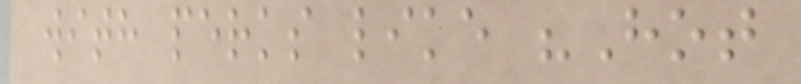with perks like "Hot
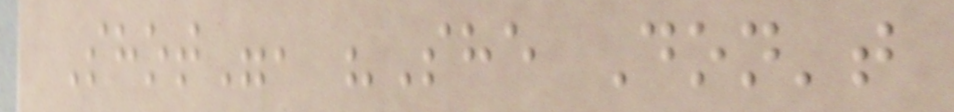Shot", "She Don't
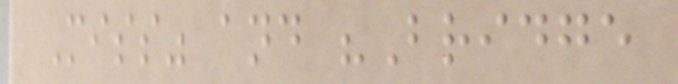Miss" and "Bridge
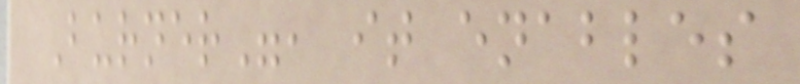Burner", it enables
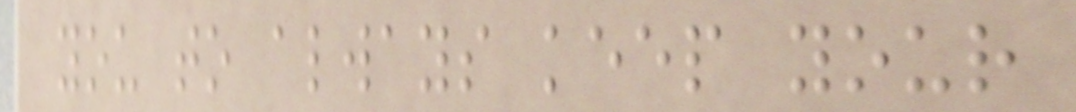you to always keep your
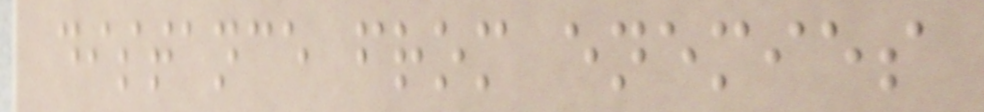distance from enemies
